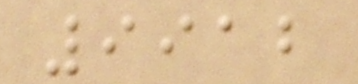9912
